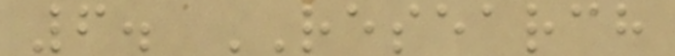6. RESEARCH
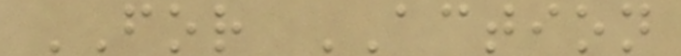FOR ACTION
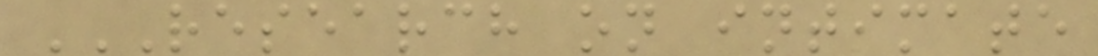RESEARCH ON INTIMATE
